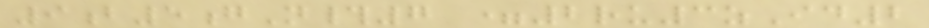9b5gN#7 =2ru3zId2
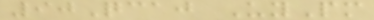90Qcaj UyPm
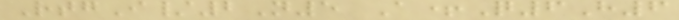RtgI/2N5 A+Q6H6
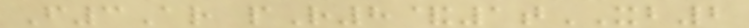F3Ar pR8&1tXB2
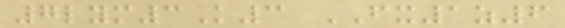7lym3K3 FX1z6
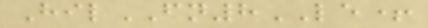HilFN8LE+
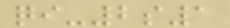qi-2s1
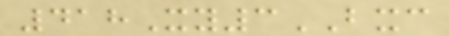418Xy3BXC
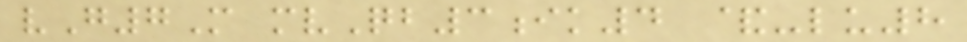vG7M mvQb3ik4 &-lu8
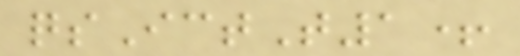qsIctT1+
